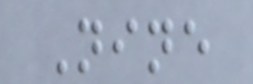Nine
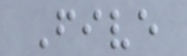Five
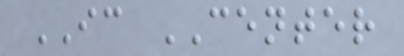IC CENTER
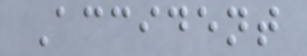Accident
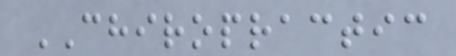CHIROPRACTIC
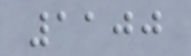1100
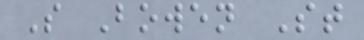S Bowen St
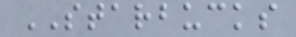STARBUCKS
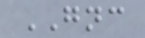GNC
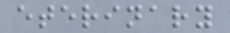eterinary
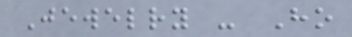Jewelry - Ho
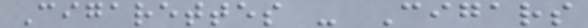Cigarettes - Cigars
